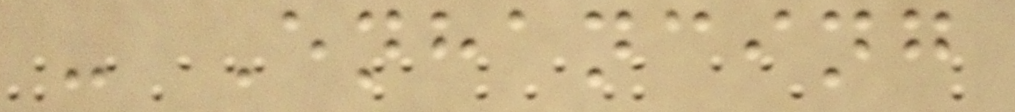- Enhancing
